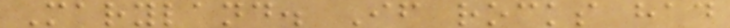Maryland. If rocks had
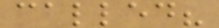called?
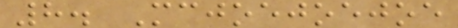8. Mcjoejoejoe
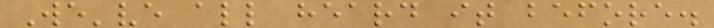We've all heard it before.
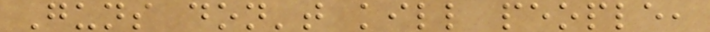Guns don't kill people,
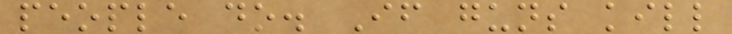people do. If guns kill
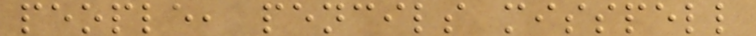people, pencils misspell
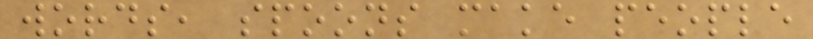words, spoons make people
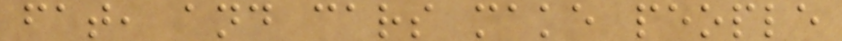fat, and cars make people
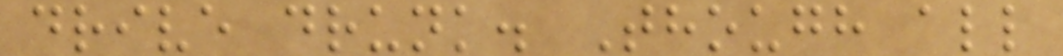drive drunk. Though all
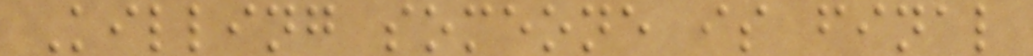Killing someone is final
